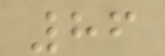86
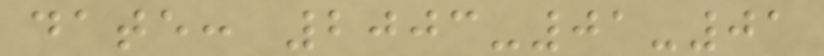date: 2003-01-01
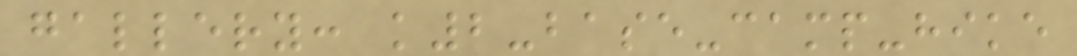gallery: k2-base-camp-hike
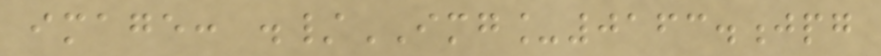image: ./IMG_0163.jpg
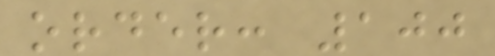order: 100
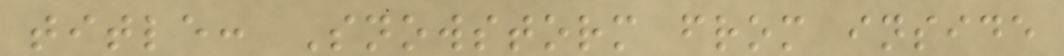title: Snowstorm from inside
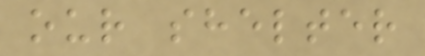our shelter
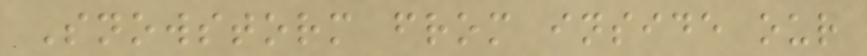Snowstorm from inside our
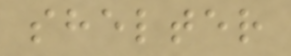shelter
